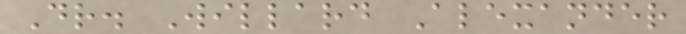Dr. Willard Alexander
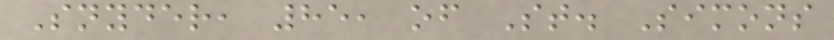Snyder, 85, of St. Simons
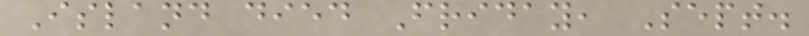Island died Friday, Sept.
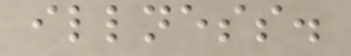illness.
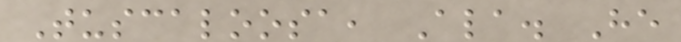Tuscaloosa, Ala. He
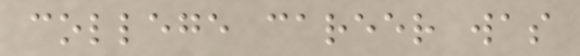college career was
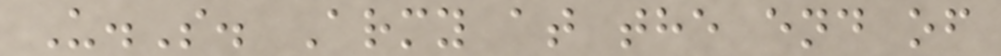U.S. Army at the end of
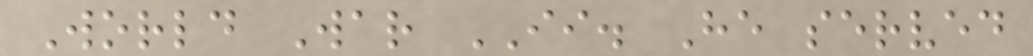World War II. He served
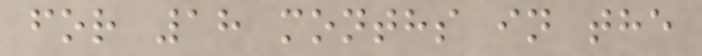for 18 months in the
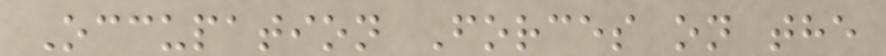Occupation Forces on the
